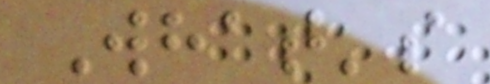What's
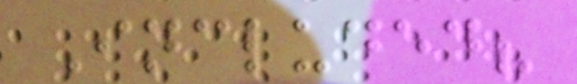Included?
